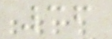36
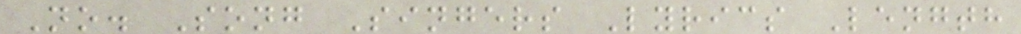No. Song Singers Lyrics Length
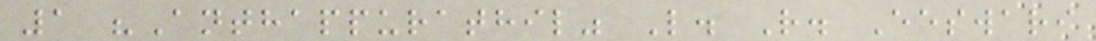1 "Anthappurathil" L. R. Eeswari
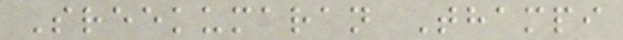Sreekumaran Thampi
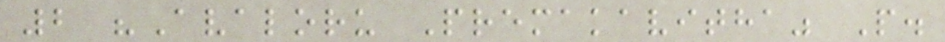2 "Avaloru Premakavitha" P.
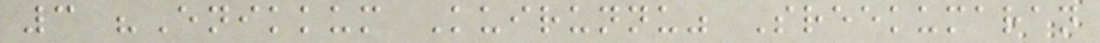3 "Enikkum Kuirunnu" Sreekumaran
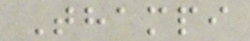Thampi
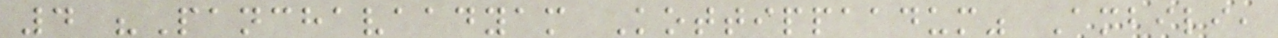4 "Panchavaadyam Kottippaadum" Ambili,
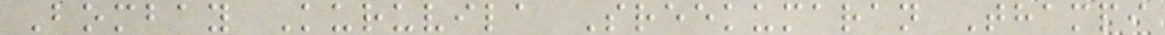Bombay Kuruvila Sreekumaran Thampi
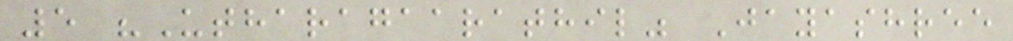5 "Utharagaarathil" Jayashree
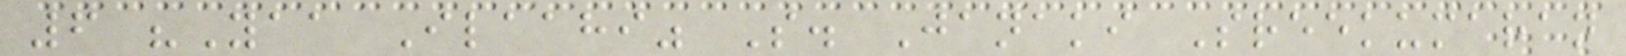6 "Yaa Ilaahi" S. Janaki Sreekumaran
